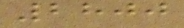2800
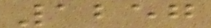1257
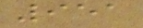951
